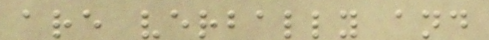are verbally and
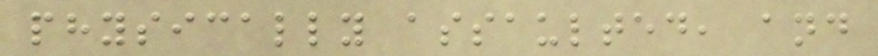physically assaulted, and
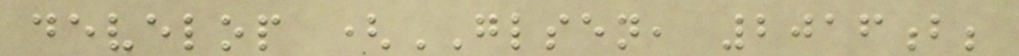develop (GLSEN, 2016b;
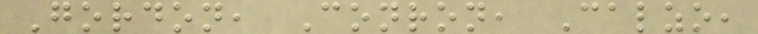Gordon, Conron, Calzo,
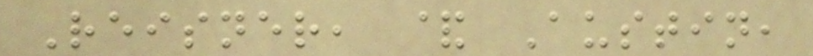Reisner, & Austin,
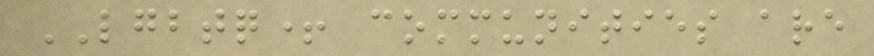LGBTQ+ communities are
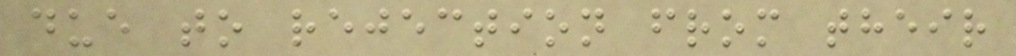due to rejection from their
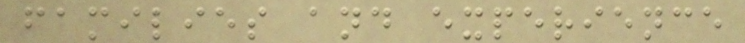families and experience
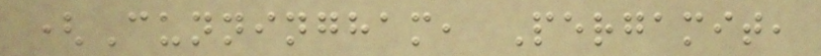(Cunningham, Pergamit,
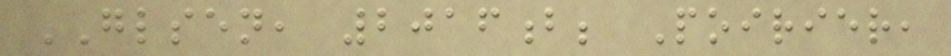GLSEN, 2016b; Poirier,
